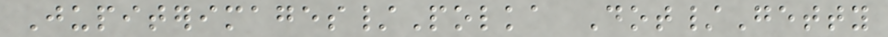Jupiterimages/Polka Dot/Getty
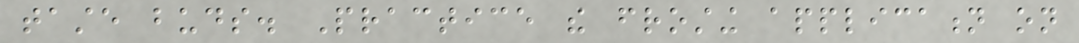taste buds. Practice the frosting application on
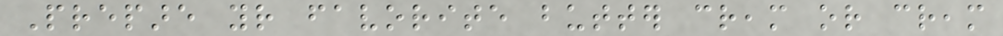Prepare your favorite butter cream or cream
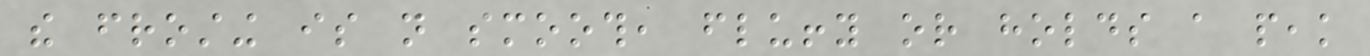the frosting is not smooth, fluffy or holds a peak
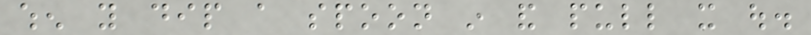when you dip a spoon in and pull it out.
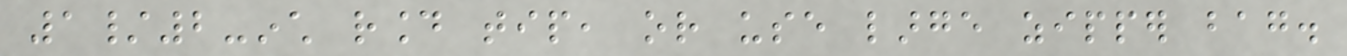1/2-inch round tip, or use large zipper bag.
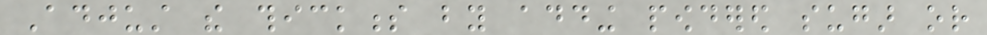Adjust the thickness by adding powdered sugar or
